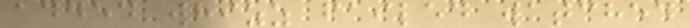added whizz failed watched
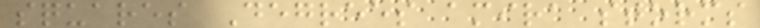squares Degrees amira storms
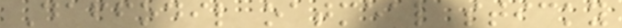Daffodil oatmeal sticky
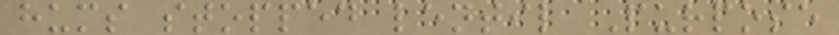hums stopped lentil Purpose
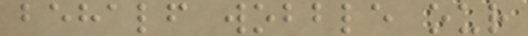behalf wobble our
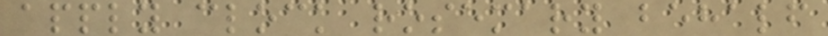apply clock rosemary behalf
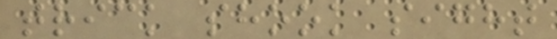trick shook sight
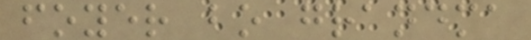foyer bo grandma
